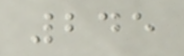245
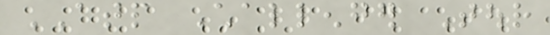ATP Challenger Tour
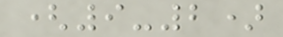(9-2)
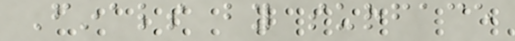Finals by surface
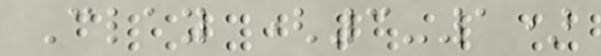Clay (3-1)
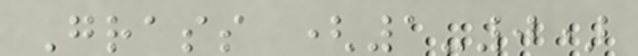Grass (1-0)
